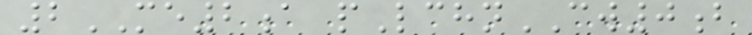2ME2a pLchnCW0b
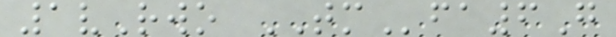1vRwo TMfa6G
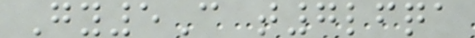Gy5C t7lfqa
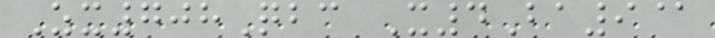Zx708Qbc X4Ba9@
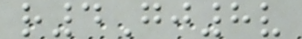r4Gj8v
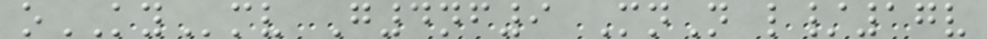oKYmv G4nf9 MnN l/17v
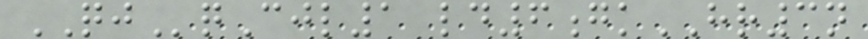QJqCjl1 ld6gkHR3n
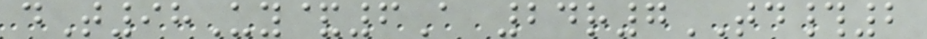dT98Uy&6A 24r7TD#2
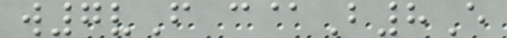w7vF c@B8E
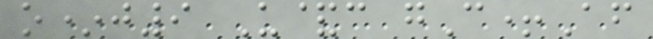o*j9 U&c gC+Af
